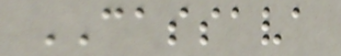CASSAVA
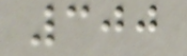300
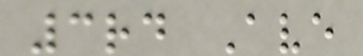3rd Ave
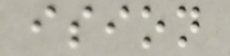ision
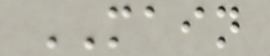MAIN
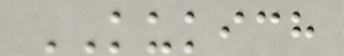KUKICH
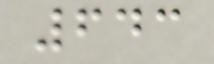643
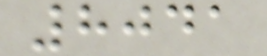8041
